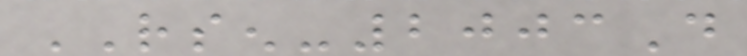RSEN-2003D
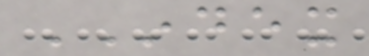INDEX
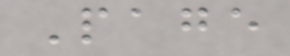Page
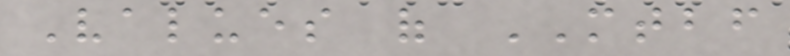Values of MTBF
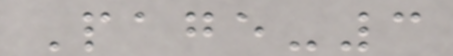Page-3
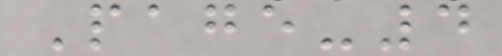Page-4
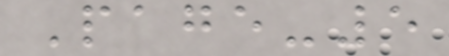Page-5
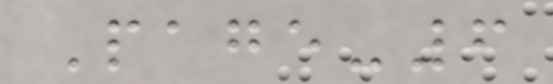Page-6
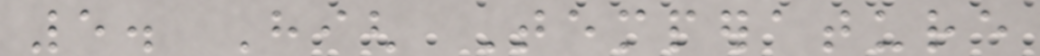5. High Temperature
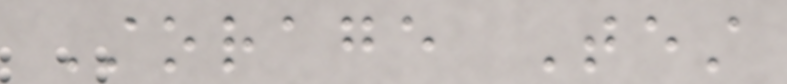Storage Test
